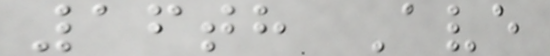16th Ave
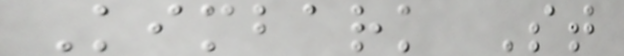Kimbark St
